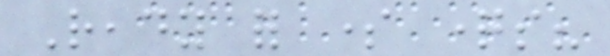Ready for some questions?
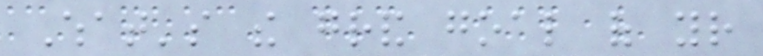What's the grand goal of your
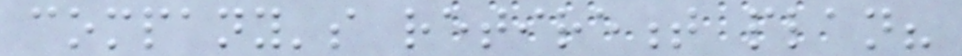company's retirement plan?
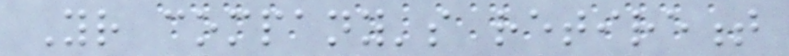Your company's retirement
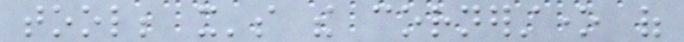tool; it's the cornerstone of
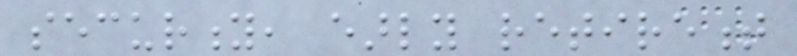security, early retirement
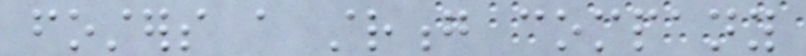fosters a strong company
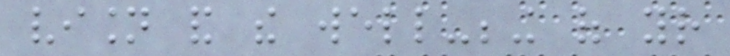vision and the well-being of your
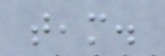team.
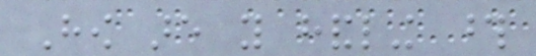How are you handling those
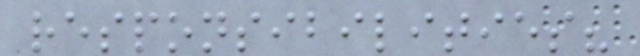responsibilities?
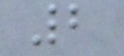2
